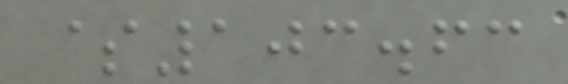$103.63
